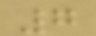7
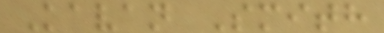Kavan Smith
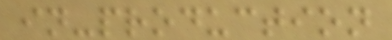in-production
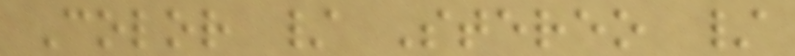Color / Stereo /
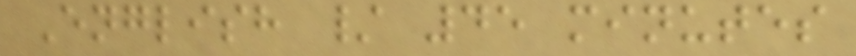English / 45 minutes
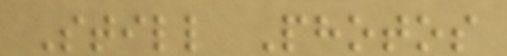Still Photos
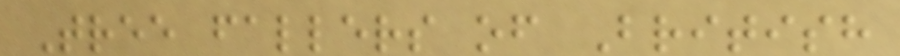Tree fallers of British
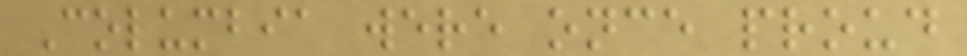Columbia were once proud
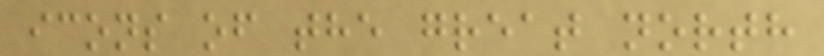icons of the great north
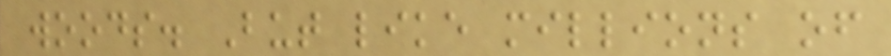woods. But like millions of
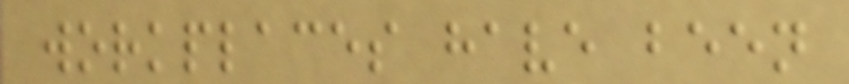workplaces have been
